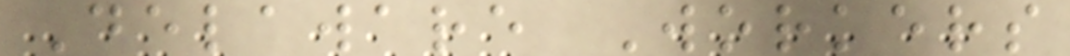Delaware Workers
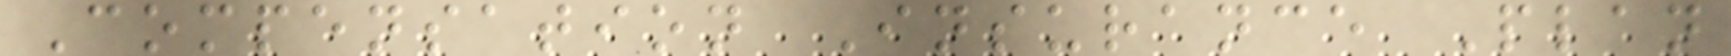Compensation Insurance Plan
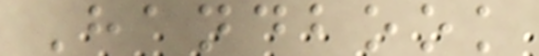Handbook
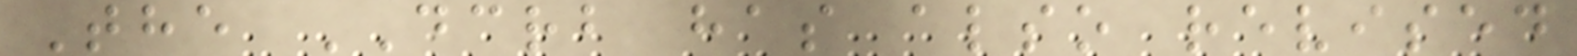The DCRB has also revised
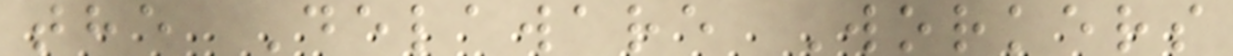the Delaware Workers
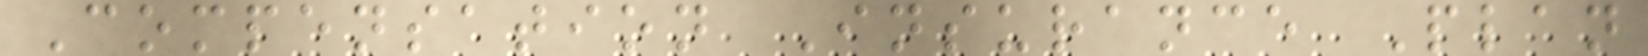Compensation Insurance Plan
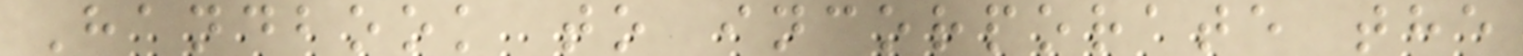Handbook to incorporate the
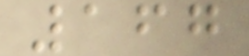167
